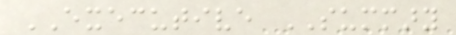EXECUTIVE SUMMARY
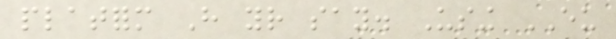platform Have your say. Using EU
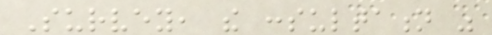Survey, the consultation was
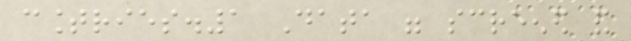countries.1 Data were screened and
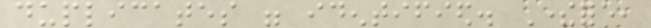duplicates were identified. Therefore,
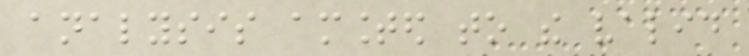analysis amounted to the valid
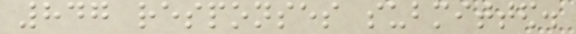847 responses submitted.
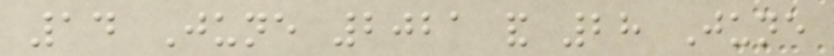14 June 2021 and 28 June
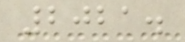2021.
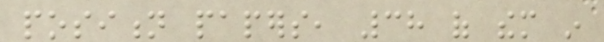position papers, 38 of them in
